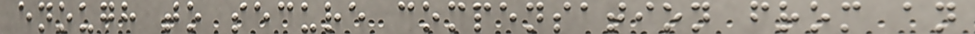enough to secure compensation from an
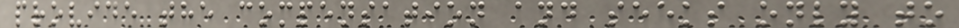provide the compensation and seeks only to
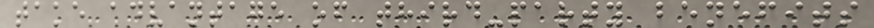take advantage of third-party benefits
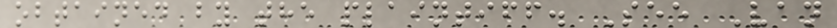obtained by the plaintiff. See Van
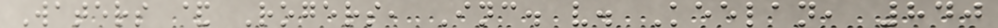Waters & Rogers, Inc. v. Keelan, 840
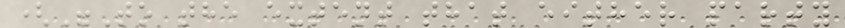("To the extent that either party
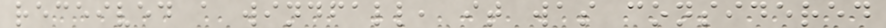received a windfall, it was considered
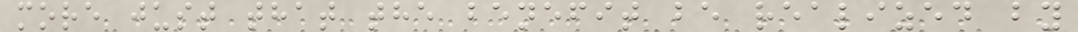more just that the benefit be realized by
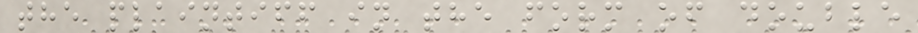the plaintiff in the form of double
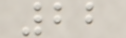22
